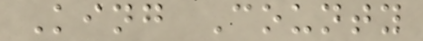King County
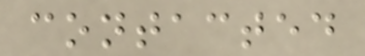contacted
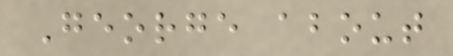George about
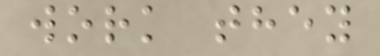work they
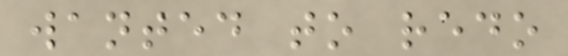wanted to redo
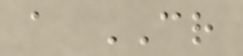a CR
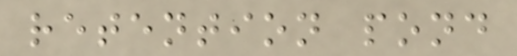retention pond
